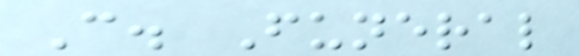C. Funeral
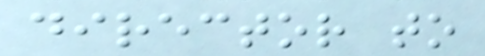director to
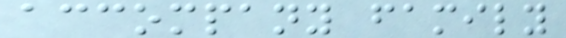accompany family
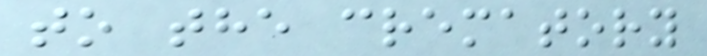to the crematory
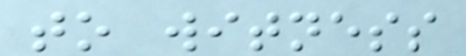to witness
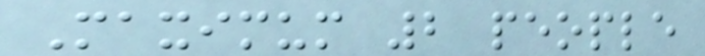Maximum 2 people
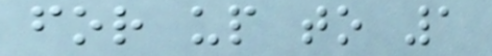for up to 1
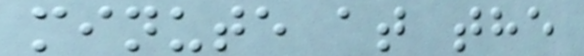minute at the
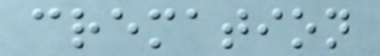cremation
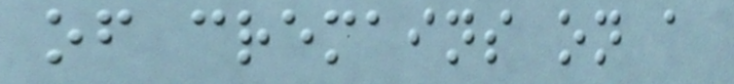of cremains on a
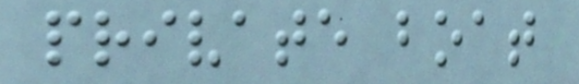private boat
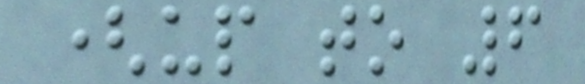(up to 6
